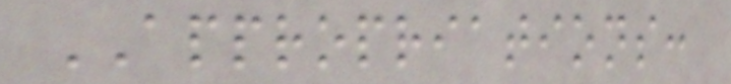APPROPRIATIONS:
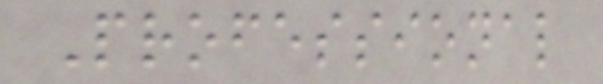Professional
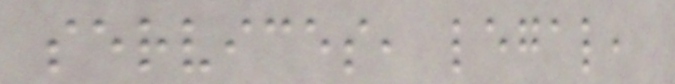services, legal,
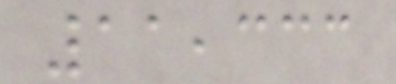11,333
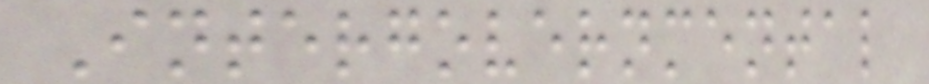Intergovernmental
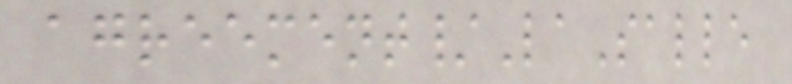agreement/LaSalle
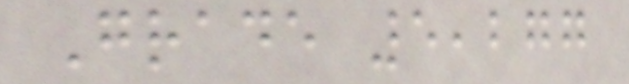Grade 5,277
